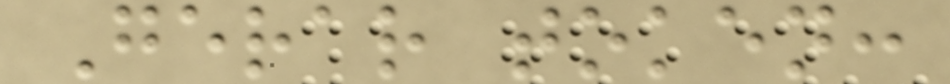Gerar token:
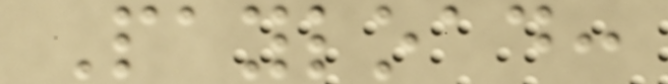Payload:
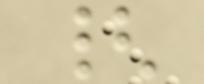{
